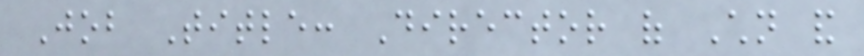Job Title: Director of Children and
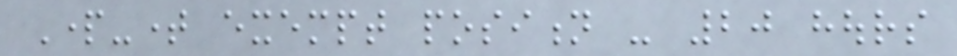Part-time exempt position - 20 hours
